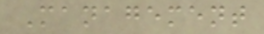Management
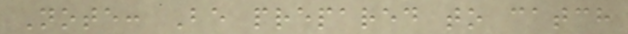Note: Be prepared to catch
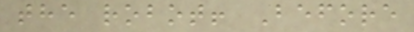the robot! Before
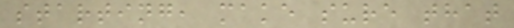starting, make sure that
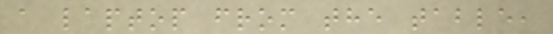a laptop from the table,
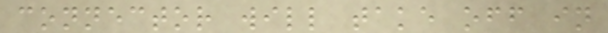connector will take off in
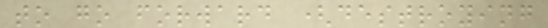to go forward (destroying
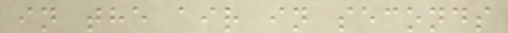in the air in seconds
